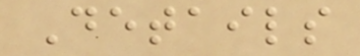Details
